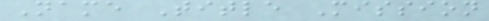Name Title Mission
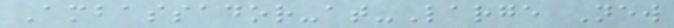Ambassador-at-Large New
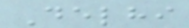Delhi
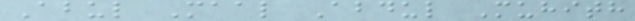Abul Maal Abdul Muhith
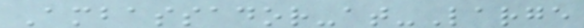Ambassador-at-Large
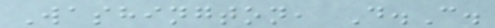Washington, D.C.
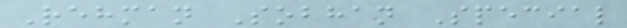Rehman Sobhan Special
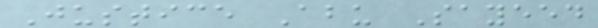Justice Abu Sayeed
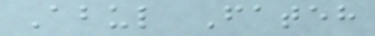Abul Fateh
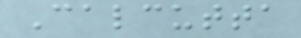Calcutta
